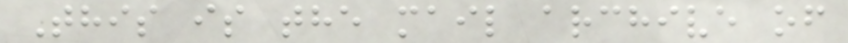This is the mail archive of
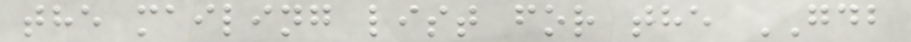the mailing list for the GDB
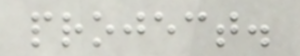project.
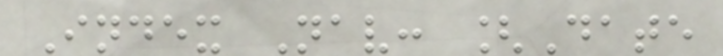Index Nav: [Date
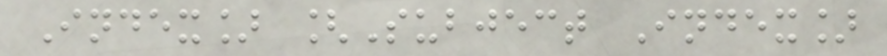Index] [Subject Index]
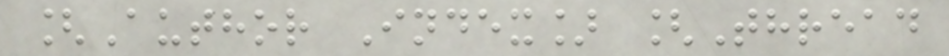[Author Index] [Thread
